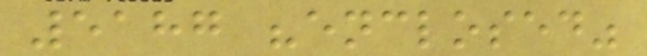5187 "enclosed"
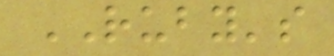RUBY's
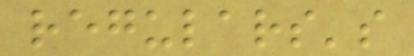regulars's
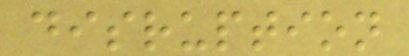disruption
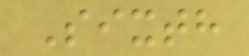Sixth
